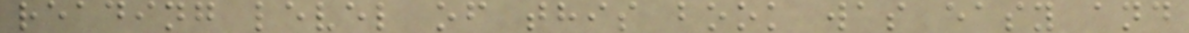reading level of this book was easy and
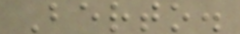Berto.
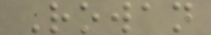Rowan
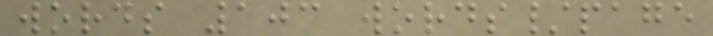words 103 words/page
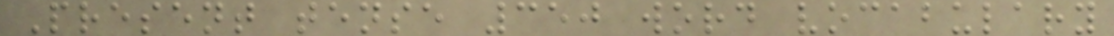Present tense 350 word vocabulary
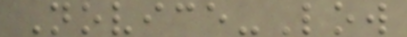Novice-Low
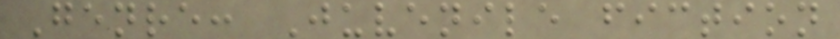Genre: Juvenile fiction
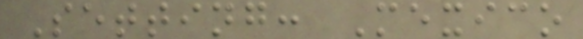Setting: Mexico
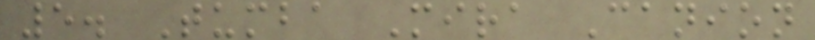5. Tumba Mira Canion
